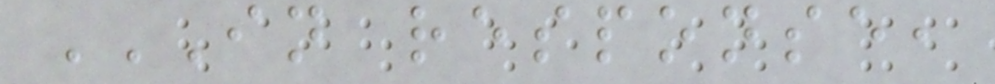IN RESPONSE,
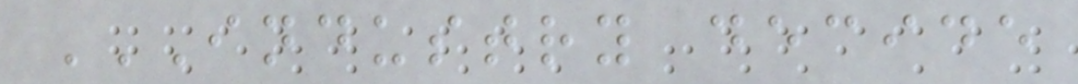INDUSTRY DECIDE
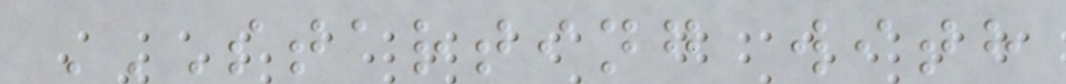STARTING WITH
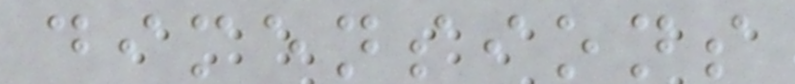dimensions
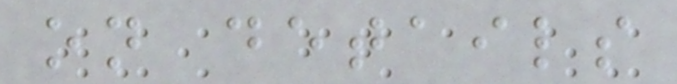on details
